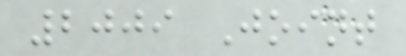2009 Joint
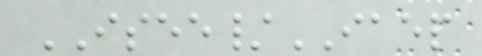ISEE/IAEP
